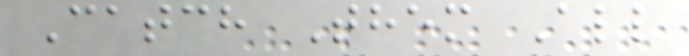Catch Them All
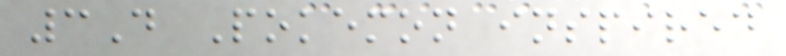3D Pokemon inspired
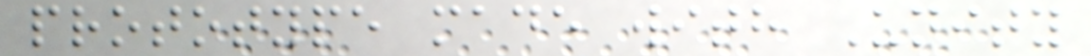prototype made with Unity
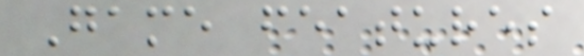Game features
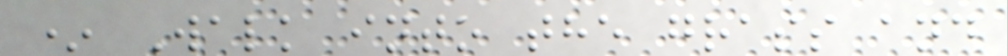* Walk into the grass and
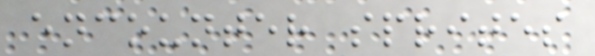encounter sprites
